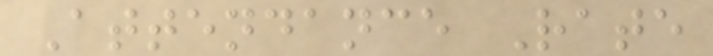Attendance Rate
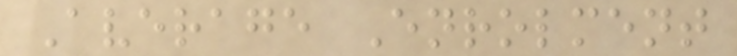Average Enrolment
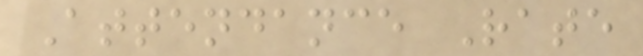Attendance Rate
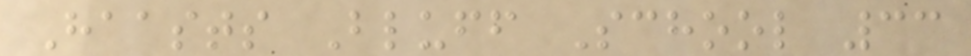Haasts Bluff School 33
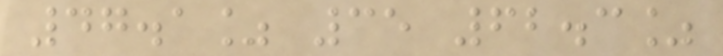47.1% 35 62.3%
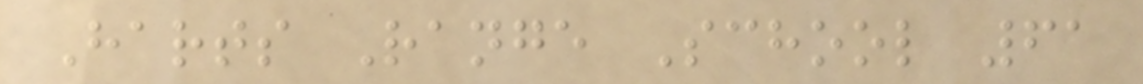Harts Range School 61
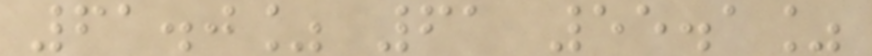61.0% 61 55.1%
